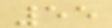55
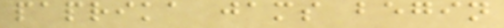paprika jams begin
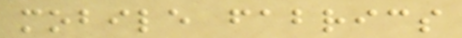mobile fabrics
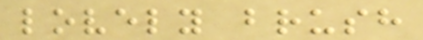lovely brush
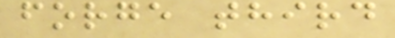forge third
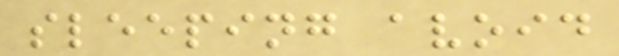sleeping avoid
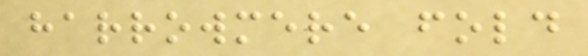harrowmere fold
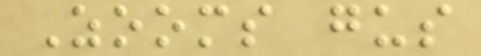Zooms gus
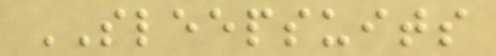SLEEPSUITS
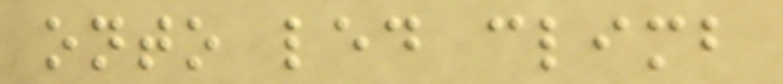onto led climb
